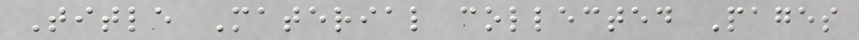Title Material collected Pages
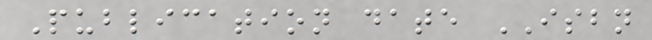Publication date ISBN
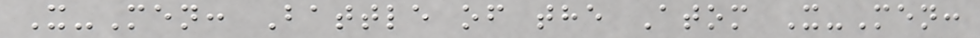X-Men: Battle of the Atom X-Men:
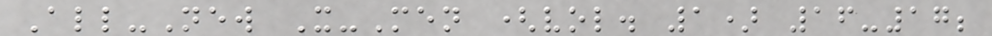All-New X-Men (vol. 1) 16-17;
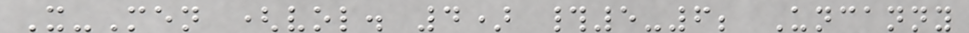X-Men (vol. 4) #5-6; Uncanny
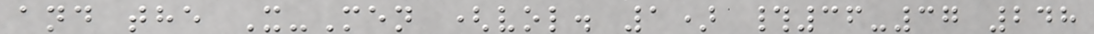and the X-Men (vol. 1) #36-37 248
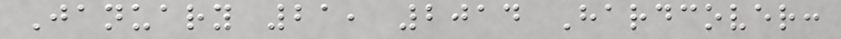January 21, 2014 Hardcover:
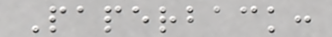Paperback:
